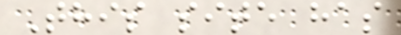This site has
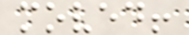moved!
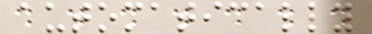automatically
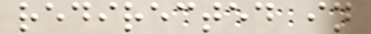redirected in
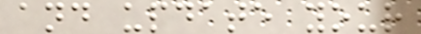and update your
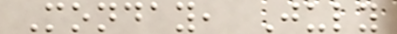Monday, July
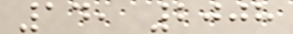14, 2008
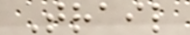Trail
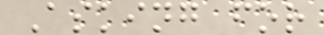Asking for
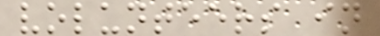volunteers in
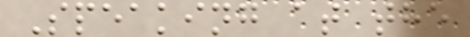Speaking at the
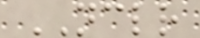NCLR
